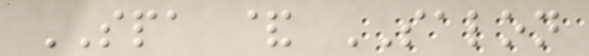SPA & SALON
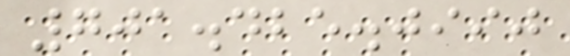701.425.0990
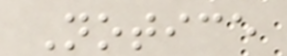Notice
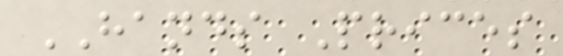HANDS Prices
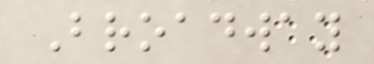Broadway
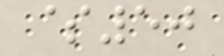$50
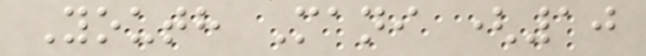Youth Mani (10
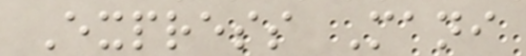Express Mani
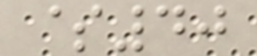$40
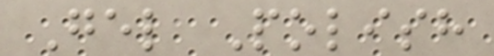Gel Polish
